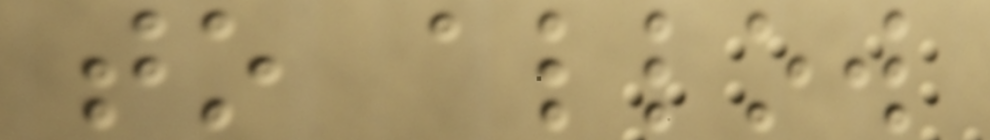to allow
